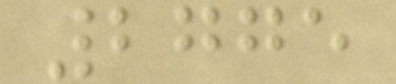2775
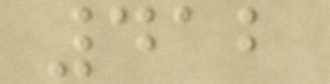412
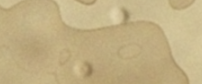A
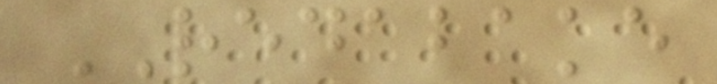REDABAKE
